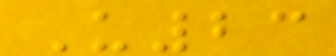U23
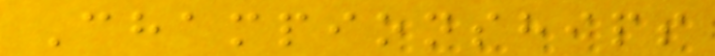Championships
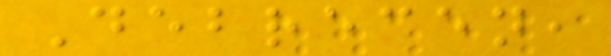Debrecen,
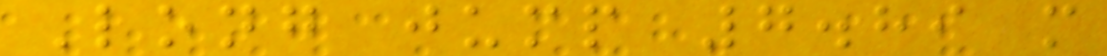Long jump 7.89 m
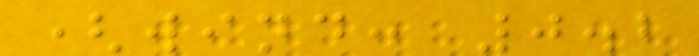(wind: 0.2
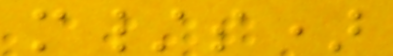m/s)
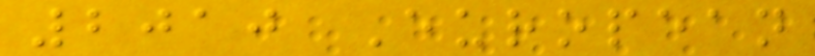2010 European
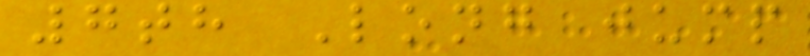7th Long jump
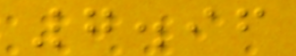7.96
